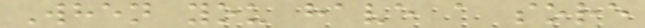When you have a sore
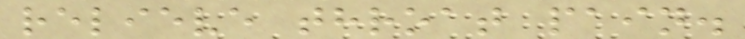relieve throat pain.
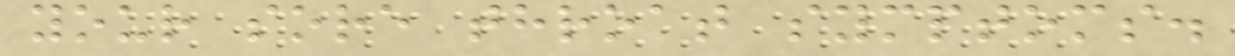your sore throat symptoms.
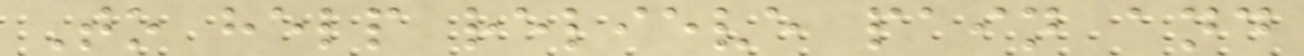To help relieve pain and
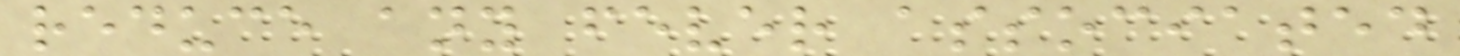reduce any fever associated
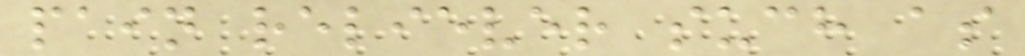pain reliever such as
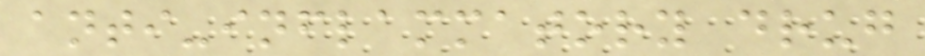anti-inflammatory drug
